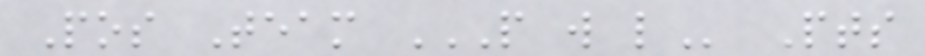Pos Team P W L Pts
